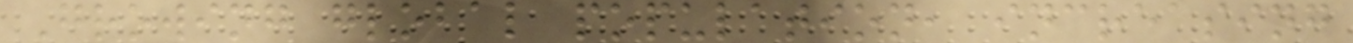Growing global population, increasing
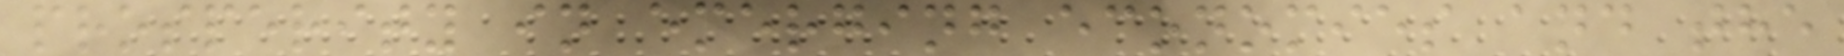prosperity in emerging economies and the
